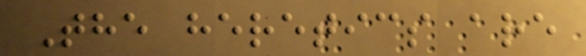The heretics are
